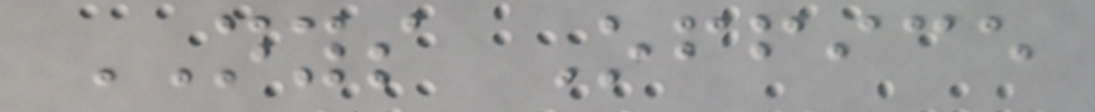NYS Office
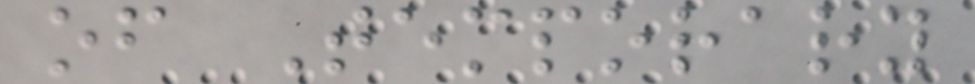of Temporary
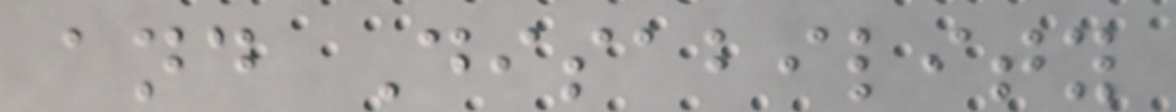and Disability
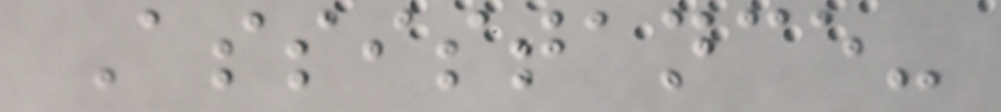Assistance-
